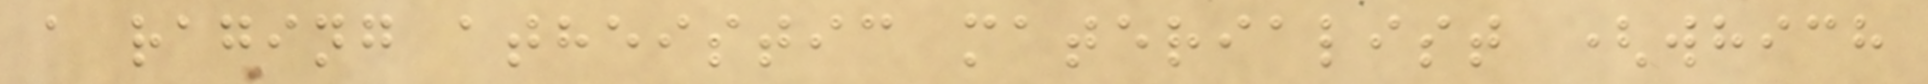a raging atheistic materialist (which
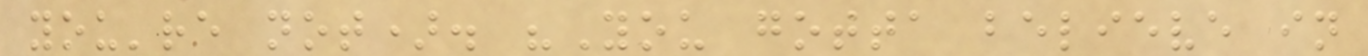you're not). "You gotta believe in
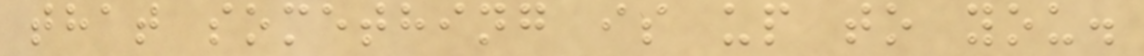that something is up to you.
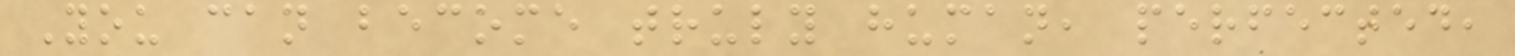You can become truly human, perfected,
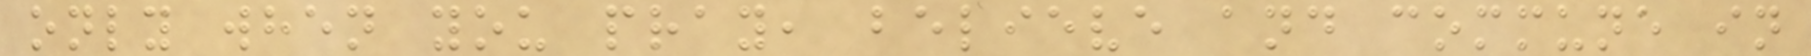only when you pray, believe and commune in
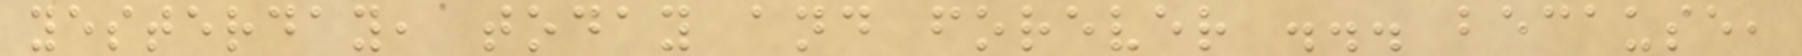yesterday, today and forever ... because,
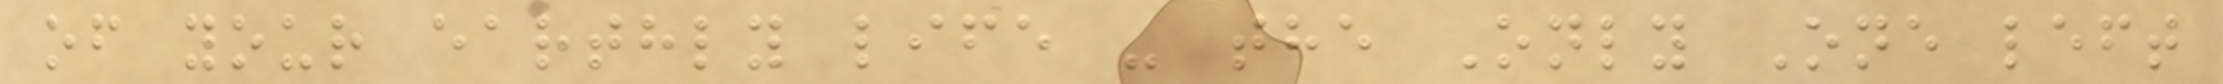of your earthly life - the Only One left
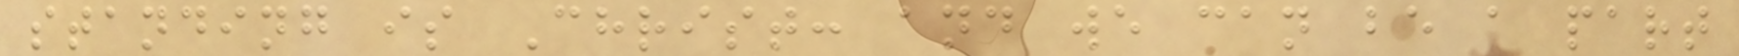standing is Christ: and we can be a part
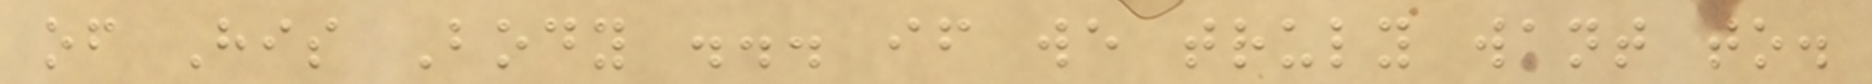of His Body ... if we truly want to.
